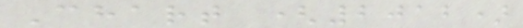Chart (2012)
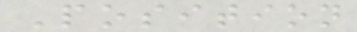Position
